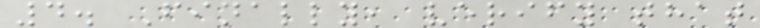4. Finally, verify that
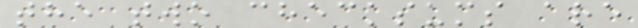the two checksums are
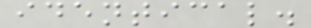identical.
